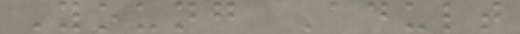Young Adult
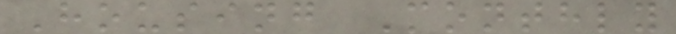Housing Monthly
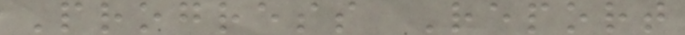Progress Report
